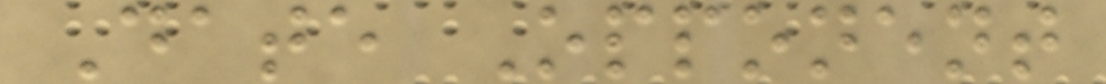Date Opponent
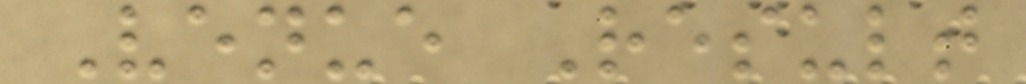Venue Result
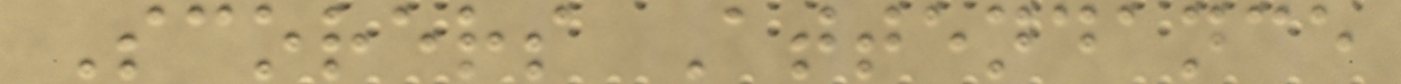Scorers Attendance
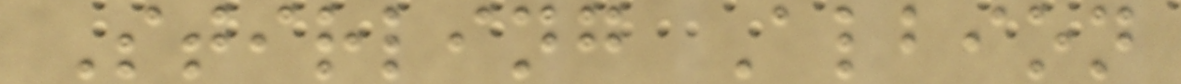Stirling Albion
